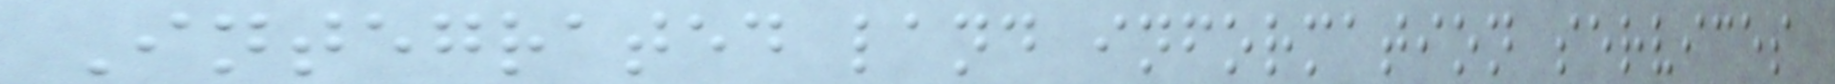Integrated land information services
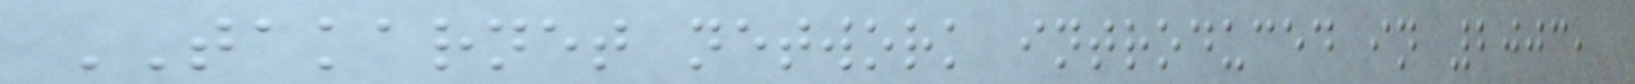TAKARNET network introduced in 2003,
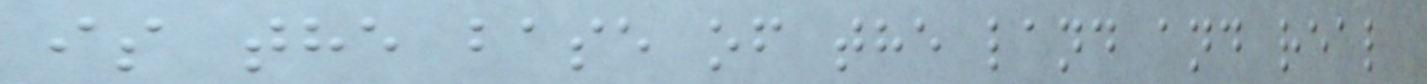is the base of the land and real
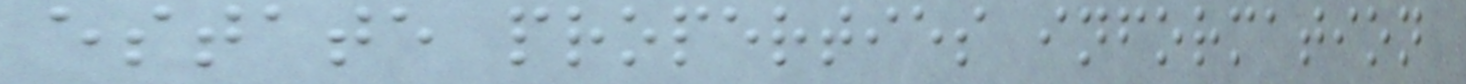estate properties information
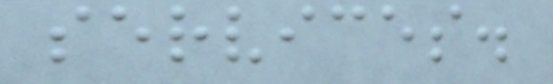services.
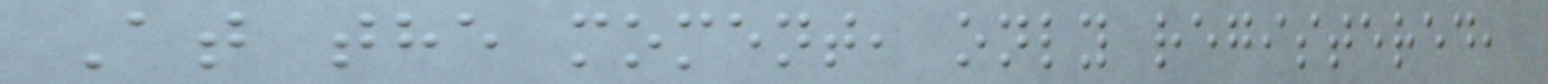At the moment, only registered,
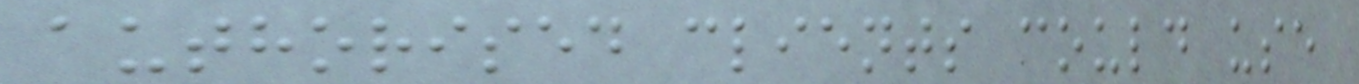authorised clients could use
